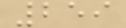259
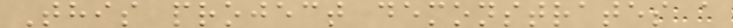This project demonstrates a
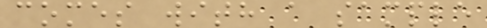comes with a sample
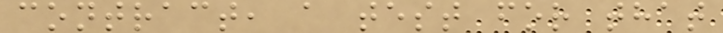contract, a test for that
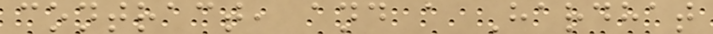contract, and a Hardhat
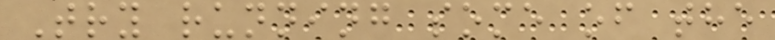Try running some of the
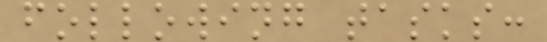following tasks:
